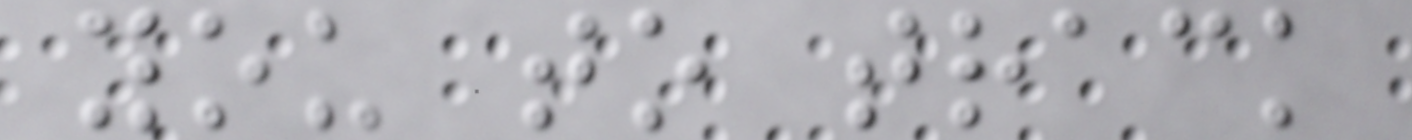you to track
